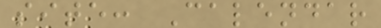site: Calendar
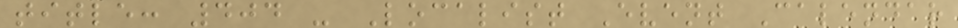title: 404 - Localist Event Calendar
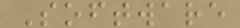Software
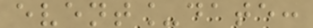event_date:
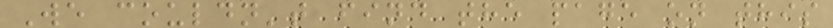We couldn't find the page on this
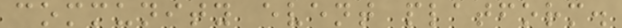community event platform.
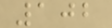102
